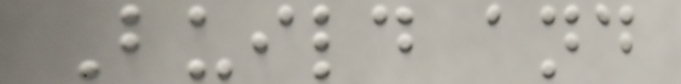Build and
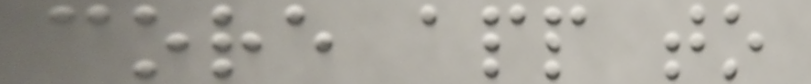core app to
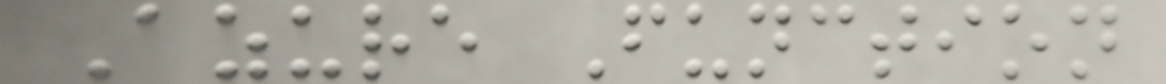Azure Function
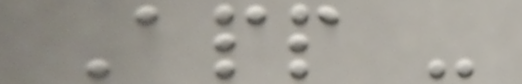App -
